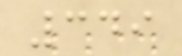349
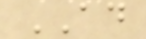AD
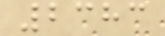2383
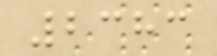2383
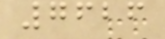7626
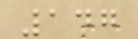147
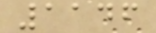1146
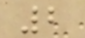2
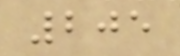205
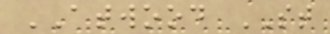ATWOOD ST
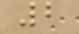2
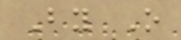By O
